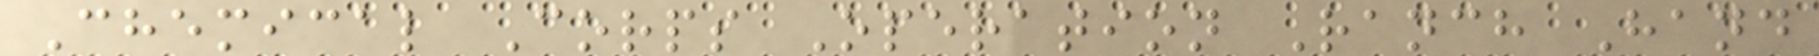Chemical Corps Operation Ranch Hand
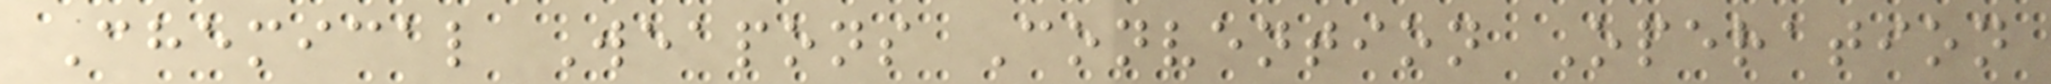Chemical Weapons Convention Operation
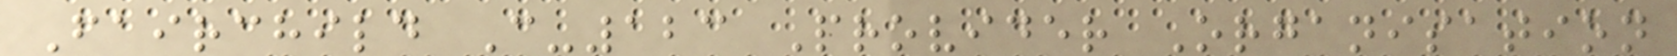Fairchild C-123 Provider Organisation
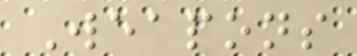Weapons
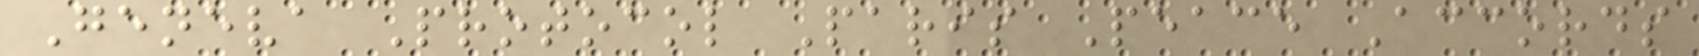Geneva Protocol Paris Peace Accords
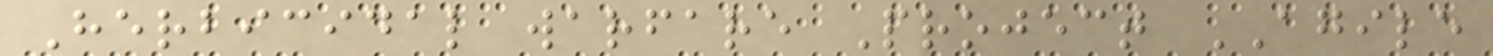Herbicidal warfare Project AGILE
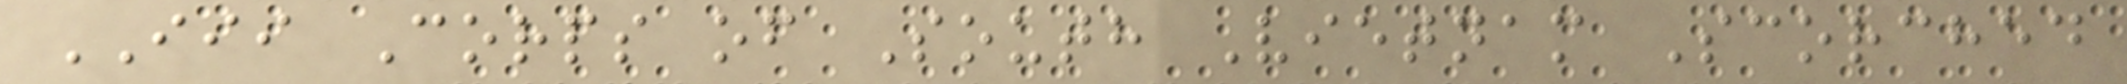III Corps of South Vietnam Scorched
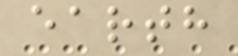earth
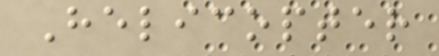Helicopter
